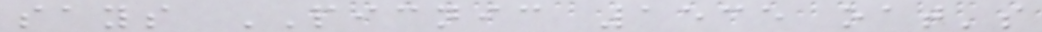says PICNIC 1535 oat's
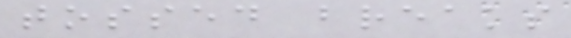tossed breaks
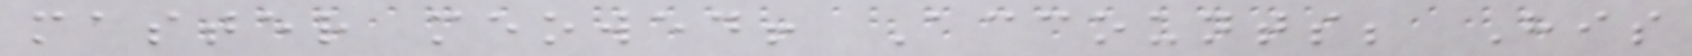master meowed! Accounts; His
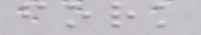fork
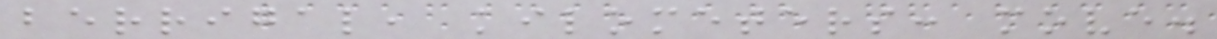berrigal, kilometers: move.
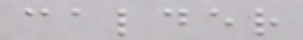calder
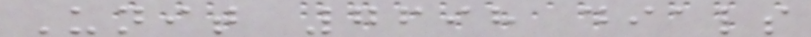Unit 7698 dials
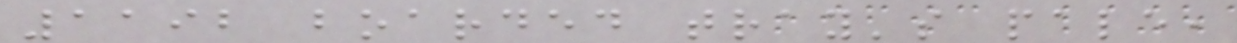1192 boarded tray's pale,
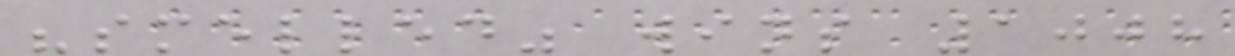"smelled" wins 1008
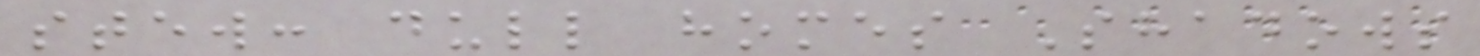stew: dull homes Shadows
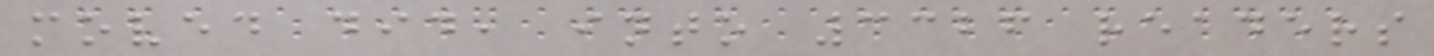moved did, into 3326 readers
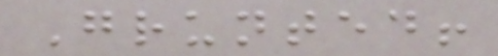Grunted!
